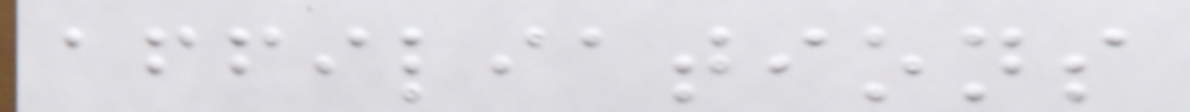affiliations
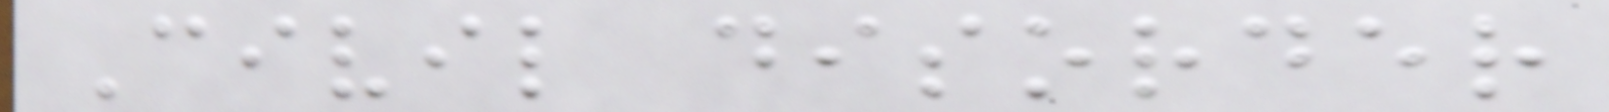Civil disorder
